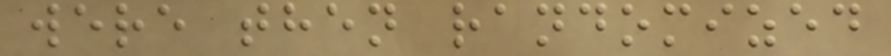were then randomized
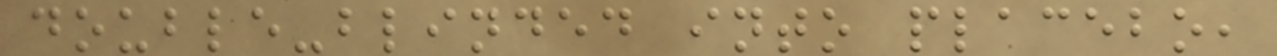double-blinded into placebo,
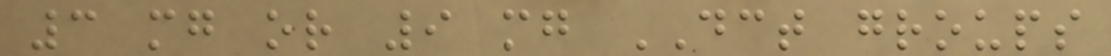3 mg or 9 mg DCT groups
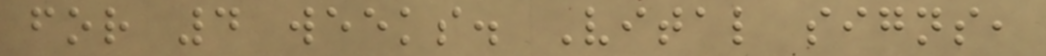for 4 weeks. Vital signs,
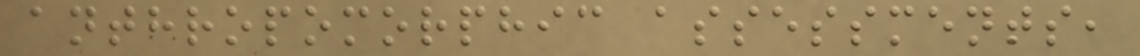anthropomorphic assessments,
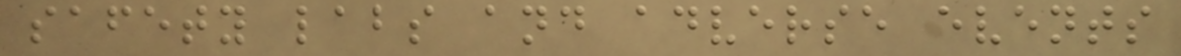safety labs and adverse events
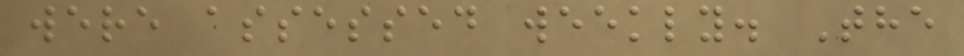were assessed weekly. The
